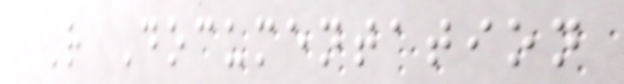R Documentation
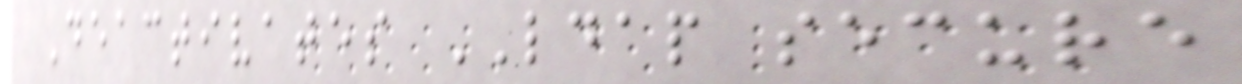Deactivates LDAP secure
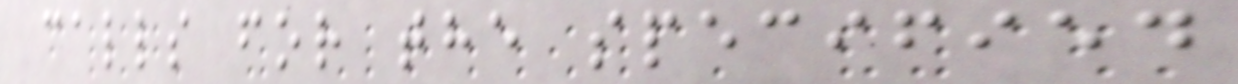calls for the specified
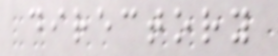directory
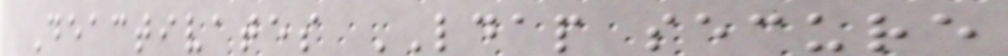Deactivates LDAP secure
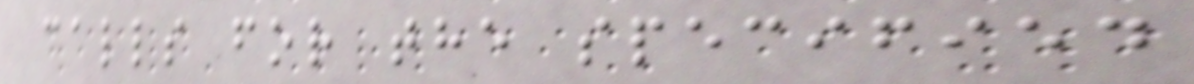calls for the specified
